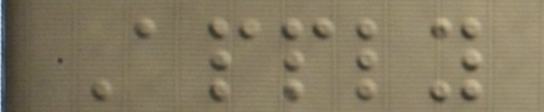Apply
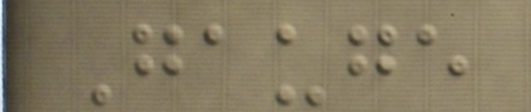Gauge
